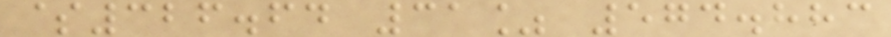$326.64 31% 574.883
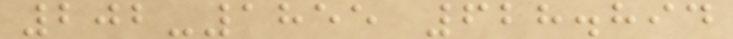202-1855 628.894
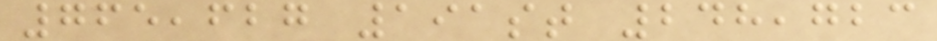765,627 191st 248,723
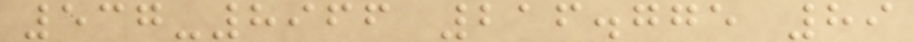537-8966 216.775 89
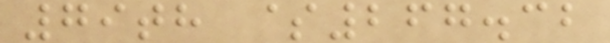79th $267.32
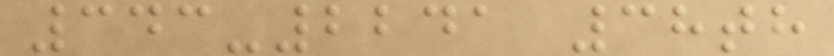343-2241 38th
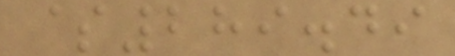$289.49
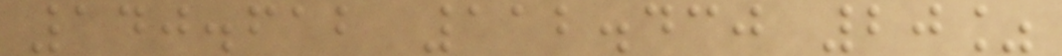140.612 112.430 20%
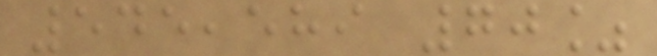545,589 70%
